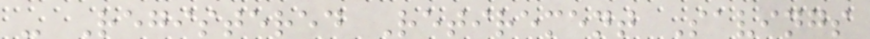- Registered Retirement Savings
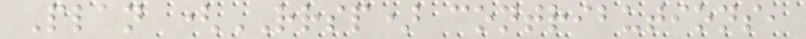Plan (RRSP) contributions,
